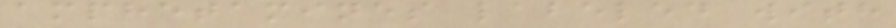amphetamines labeled with
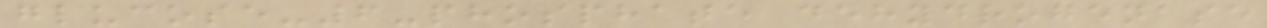glucose-6-phosphate dehydrogenase
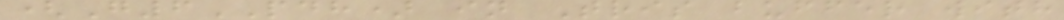(G6PDH) in Tris buffer with
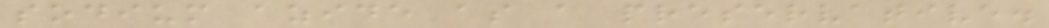sodium azide as a preservative.
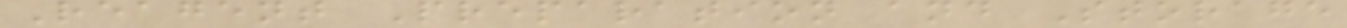Reagent Preparation and Storage
